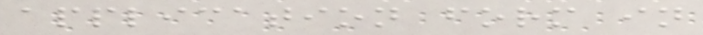application form in
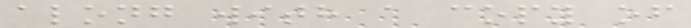along with a copy of
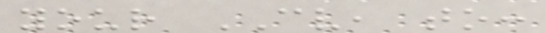your CV, to:
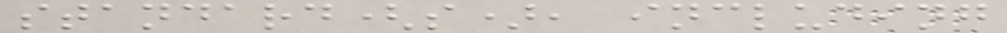standard(s), including
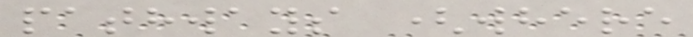pathways (where
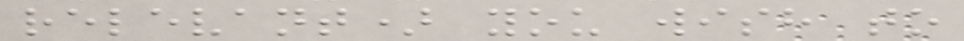relevant) you wish to
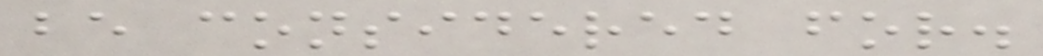be considered for.
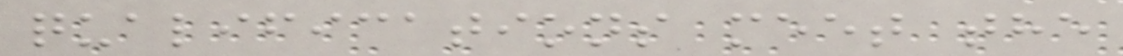qualifications meet the
